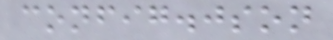config.json
